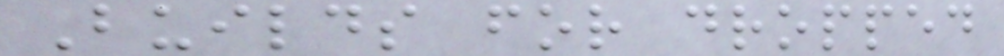Builds for dropped
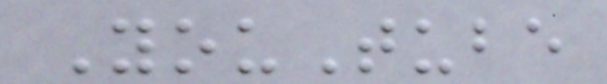YouTube
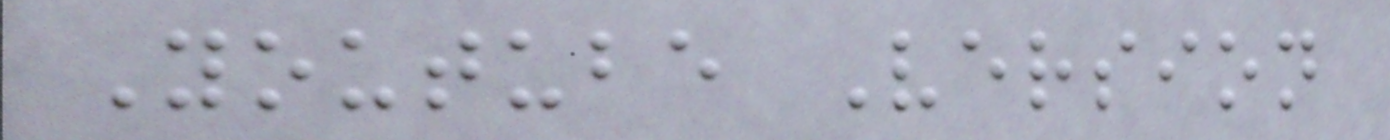Youtube Version
